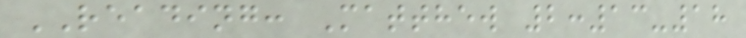READING: Matthew 2:13-18
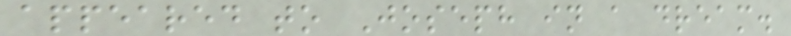appeared to Joseph in a dream.
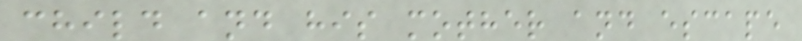child and his mother and escape
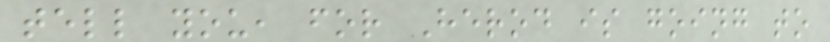tell you, for Herod is going to
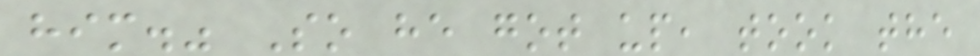him." So he got up, took the
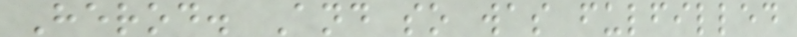Herod. And so was fulfilled
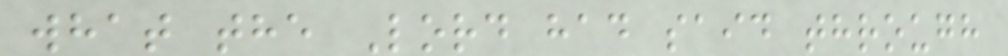what the Lord had said through
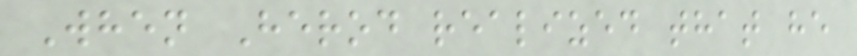When Herod realized that he
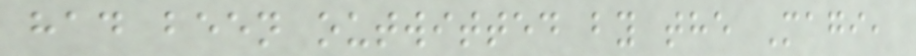had been outwitted by the Magi,
